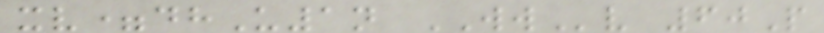xv=dhU1n WWv 60P
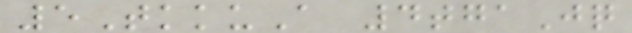5TkkuA 4tgaJq
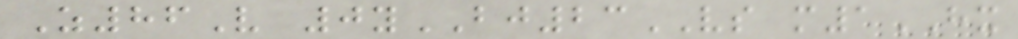Z86V 0yBJ23VS m1HX
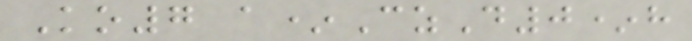Ko7 a*CzD0*h
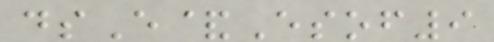dsE&Esof9
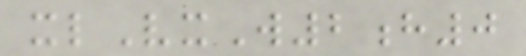xlVxW2h0
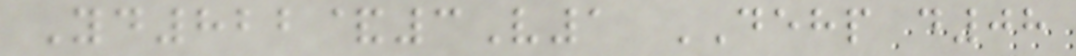Yd822&3V1 DEHP d08
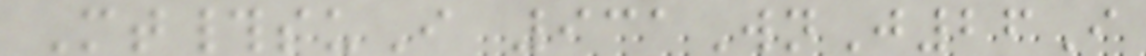Mt#suI 931WnJ26I
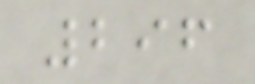296
